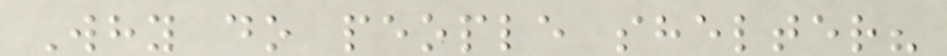Why do people shelter?
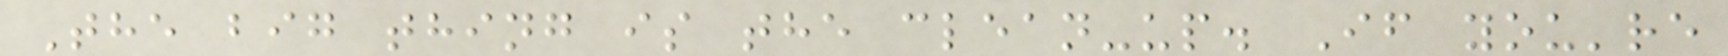The big thing is the clean-up. If you're
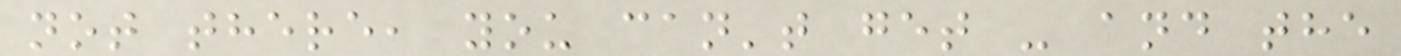not there, you can't get - and the
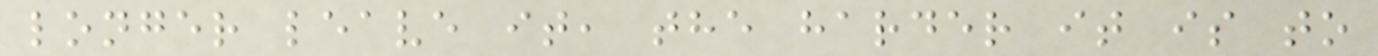longer leave it, the harder it is to
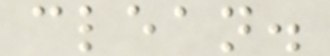clean.
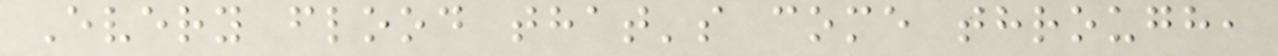Every flood that's come through,
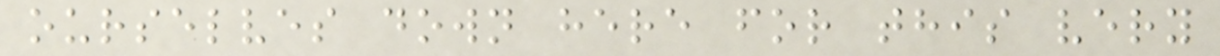ourselves down here for this very
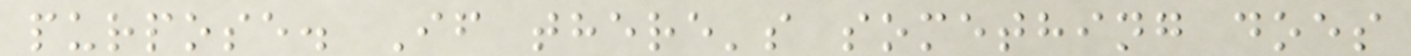purpose. If there's something does
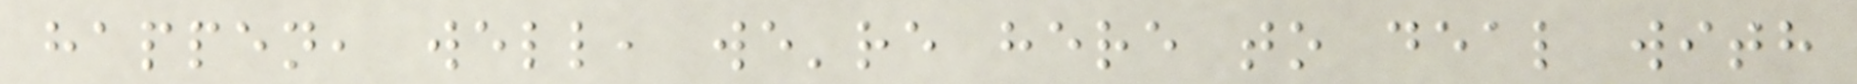happen, well, we're here to deal with
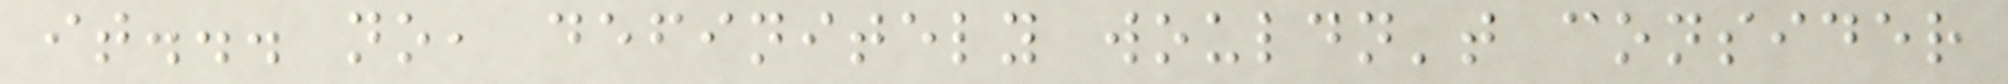it... no, definitely wouldn't consider
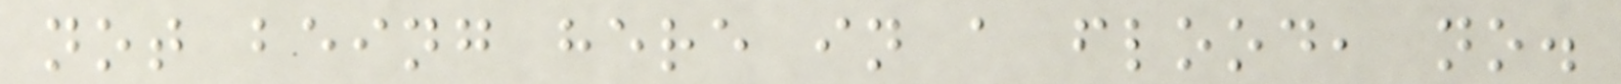not being here in a flood, no.
